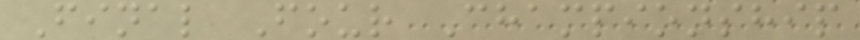Final Four Championship
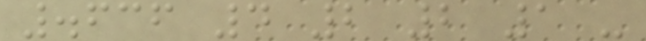.636 4 2 2 1 -
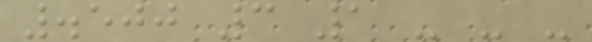.500 3 1 - - -
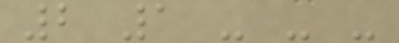2 1 - - -
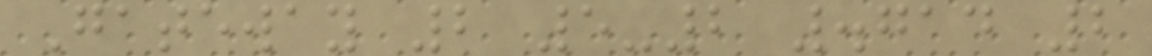Gateway 2 5-2 .714 2
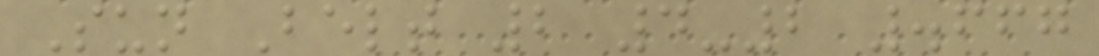Sun Belt 2 4-2 .667
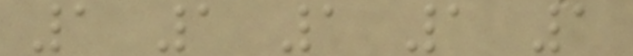1 1 1 1 1
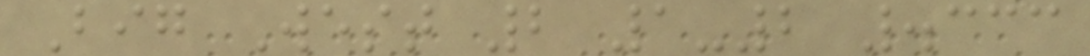Big West 2 1-2 .333
